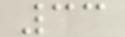33
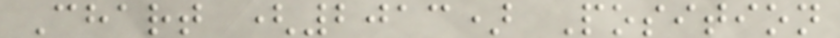Chart (2013) Position
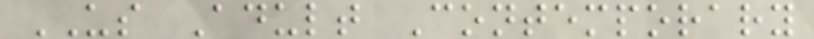US Adult Contemporary
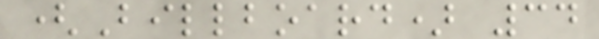(Billboard) 34
